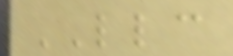LLC
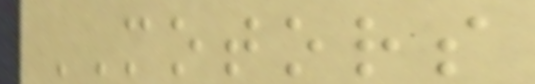MOTORS
